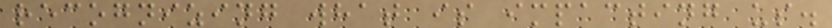recognizing what is impacting us.
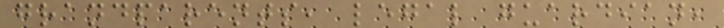grandparents, legal guardian,
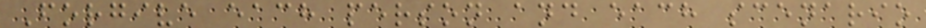Forgive each person and each scenario
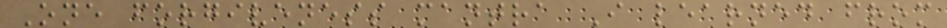One forgiveness mantra I learned from
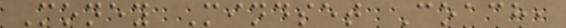Money Mindset Coach,
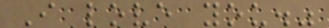I love you."
